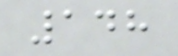148
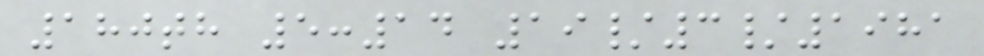180th 5:14 19/3/1981
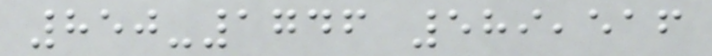850-1746 589,516
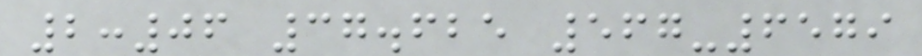2:06 37.625 567-6579
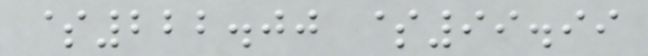$222.00 $99.99
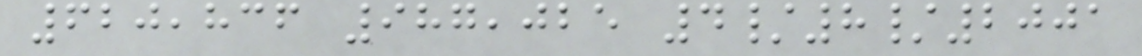620,836 987,025 4/8/2001
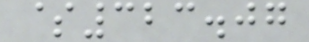$323.07
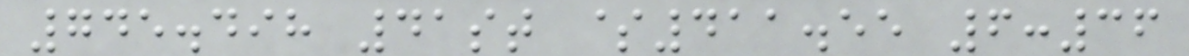745.498 41st $411.55 6:36
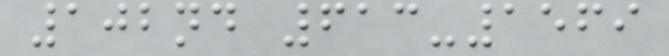102nd 613-1569
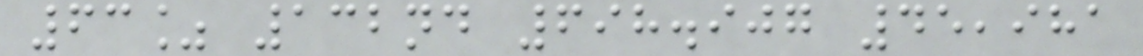63% 132nd 698.907 45,981
